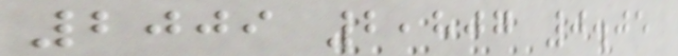2009 2,807 0.05
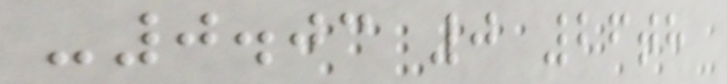-0.03 0 26th
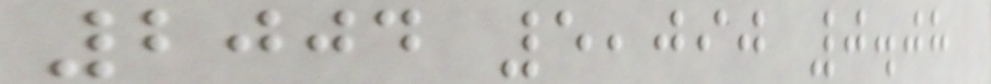2004 5,090 0.08
